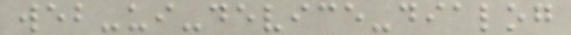web-ui-device-dialog
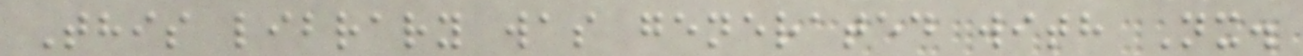This library was generated with Nx.
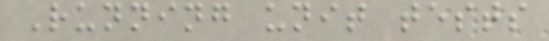Running unit tests
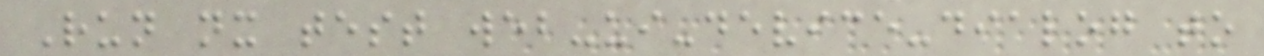Run nx test web-ui-device-dialog to
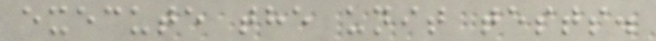execute the unit tests.
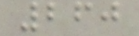260
